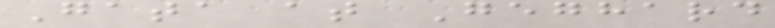Gata at Geghard
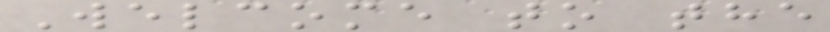Welcome to the
